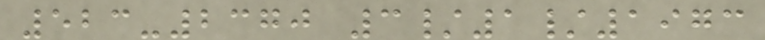523-2370 3/1/1973
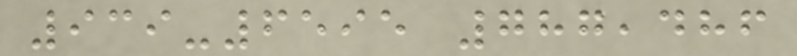939-6595 787,486
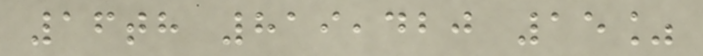16th 819,420 15%
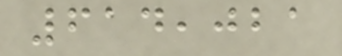614,021
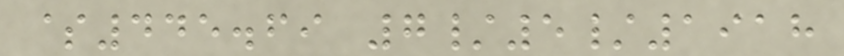$445.69 7/5/1918
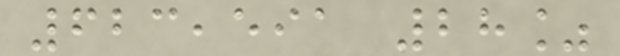623,591 28%
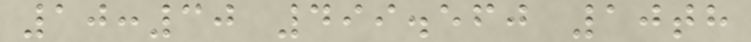10:30 499.560 10th
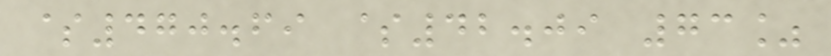$470.69 $42.09 73%
